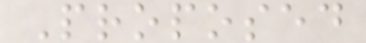Proposed
